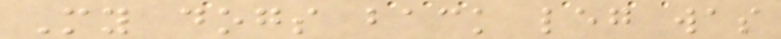My dogs back leg was
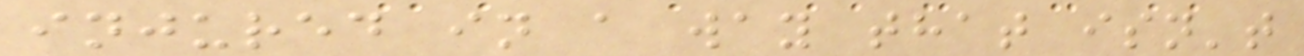injured in a way that isn't
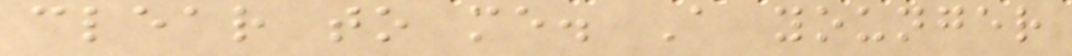clear to me. A younger
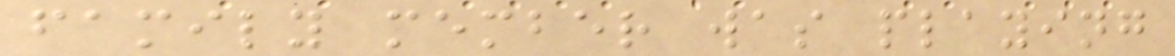family member was playing
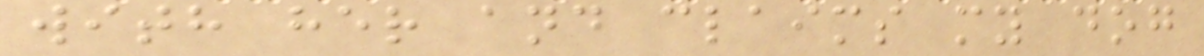with her and claims my dog
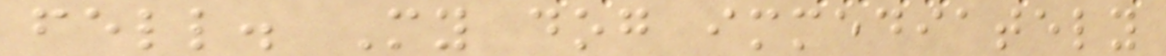fell. My dog immediately
